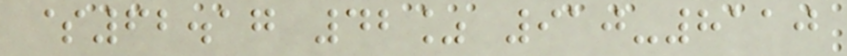$62.17 42% 910-8110
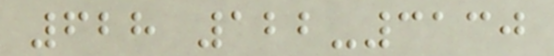628 122-3130
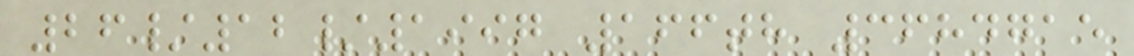26/12/1997 166th 3684715
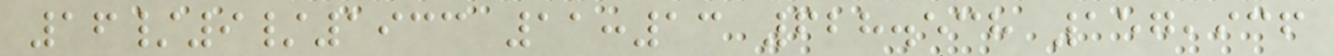16/9/1933 11:13 628.538 157,936
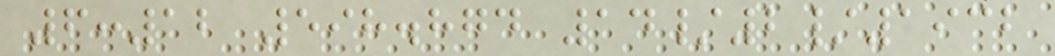6:12 598.874 14/2/1932
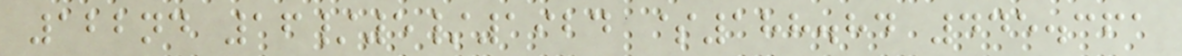122nd 16/5/1924 $188.84 445.361
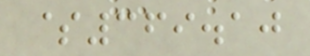$369.10
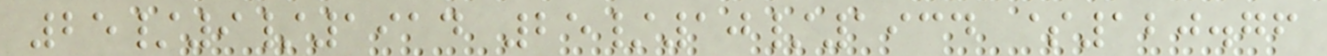25/9/1914 25/10/1934 $120.76
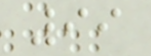99
